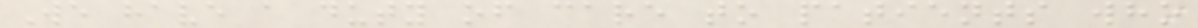We have a duty of care to patients who
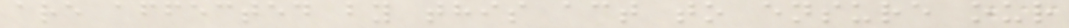are affected by this act to ensure our
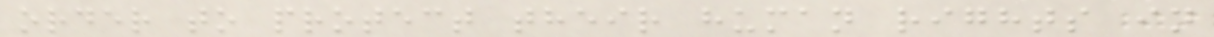order to protect their human rights in
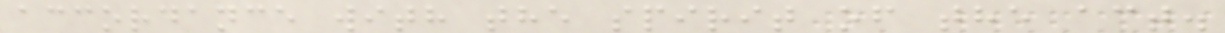accordance with the spirit of the act.
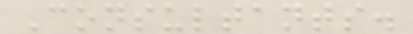Consultants.
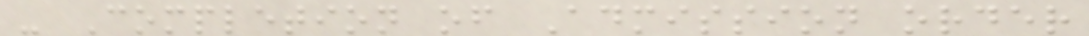- Completion of Admission order
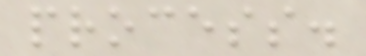process.
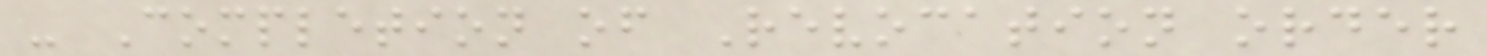- Completion of Revocation order
